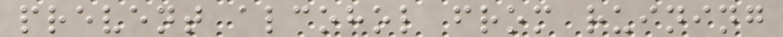prevent alcohol from ruining
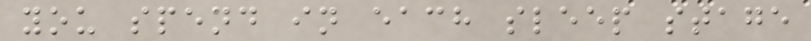you spend in each sleep stage
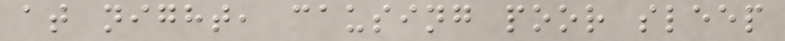at night, causing poor sleep
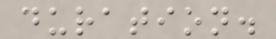duration.
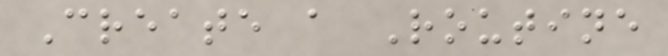Create a Routine
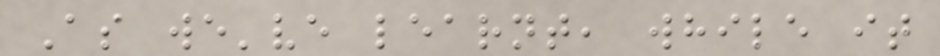As we've learnt, while it
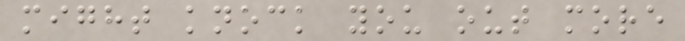might knock you out more
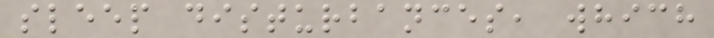sleep disturbances, which
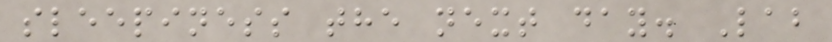sleepiness the next day. Lab
